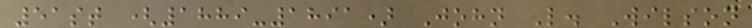51st (1889-1891) John L. Wilson
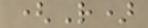(R)
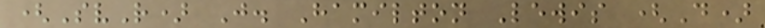(SvR) J. Hamilton Lewis (D)
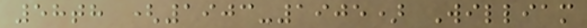58th (1903-1905) William
